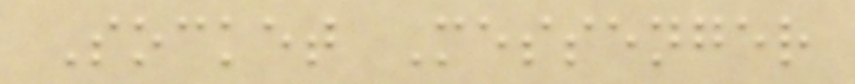Socket Messenger
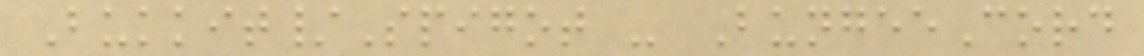Bukkit/Spigot - BungeeCord
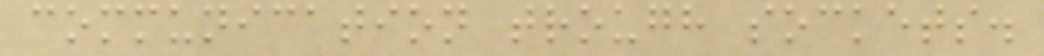communication trough sockets.
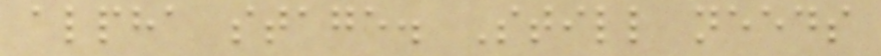alpha stage. Still needs
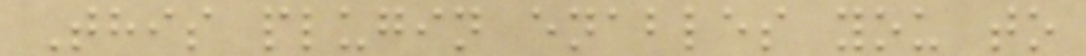This plugin enables you to
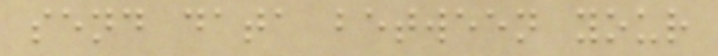send data between your
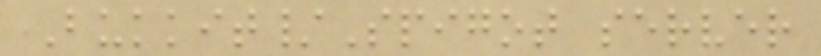Bukkit/Spigot server
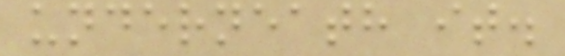underneath it.
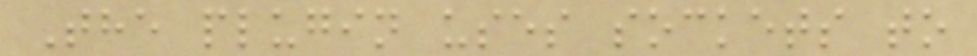The plugin uses sockets to
